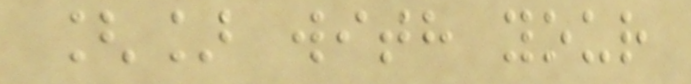[] with your
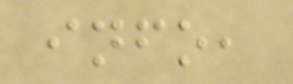info,
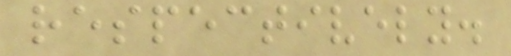respectively.
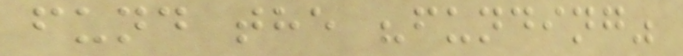fund the "funding"
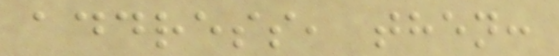address, then:
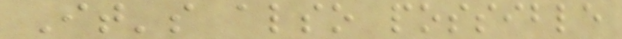It's also possible
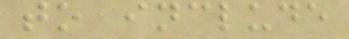to include
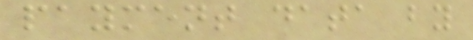payment data by
